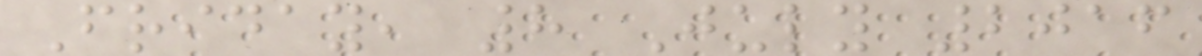Friday, 8 July 2016
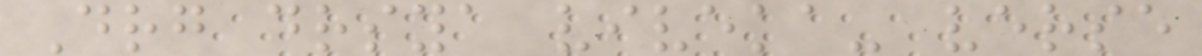Drg drsya viveka- verse
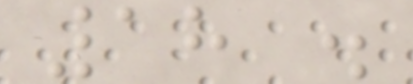18 .
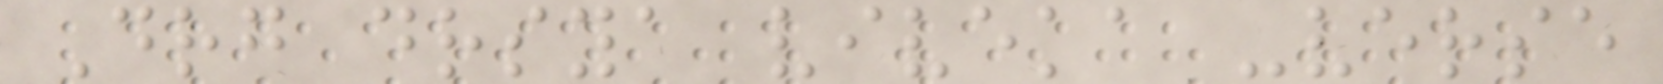Drg drsya viveka -verse
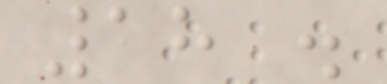18 .
